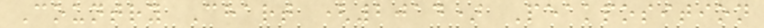Country Chart (2014) Peakposition
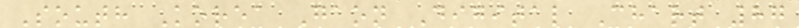South Korea Gaon Digital Chart 87
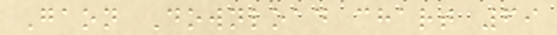Gaon Download chart 69
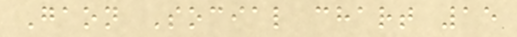Gaon Social chart 15
